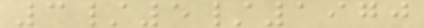3/5/1970
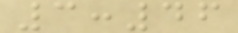3:46
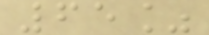65%
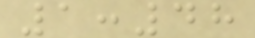1:48
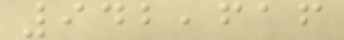942,616
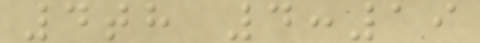4th 4:19
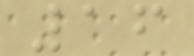16
